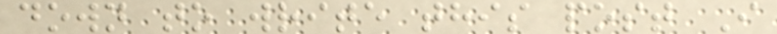down to write this post I
